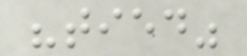"tied"
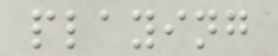playing
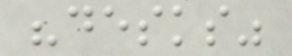"desks"
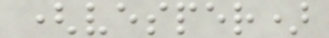(vesper)
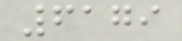6179
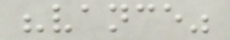"vance"
